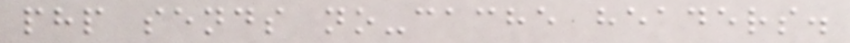php sends no-cache headers.
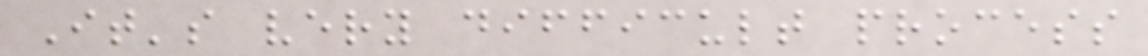It's very difficult process
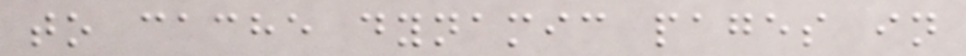to cache dynamic pages in
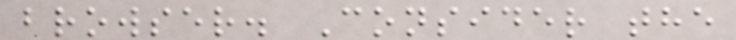browser. Consider the
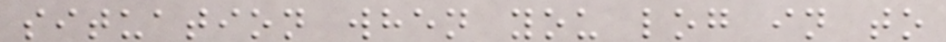situation when you log in to
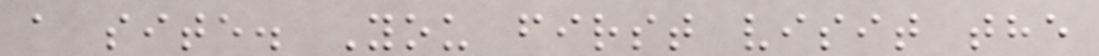a site. You first visit the
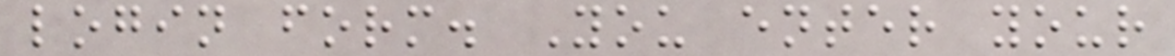login form. You enter your
